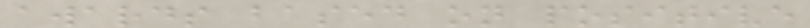awards based on positive
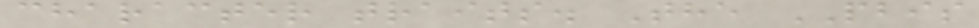character traits. The PBIS
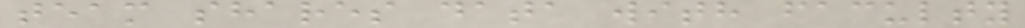team shares data with faculty
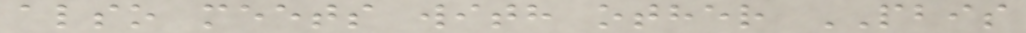also meets with other PBIS
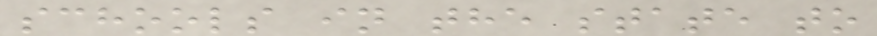schools in the state to
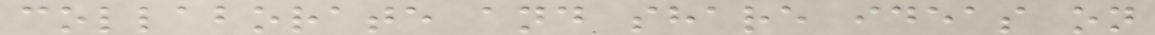collaborate and share ideas on
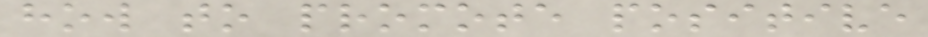how to promote positive
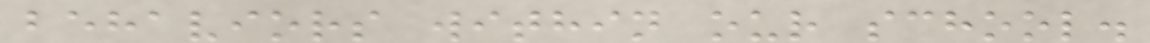behaviors within our school.
